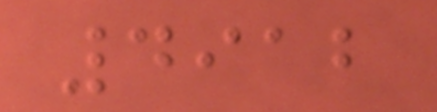4912
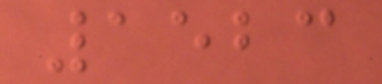1523
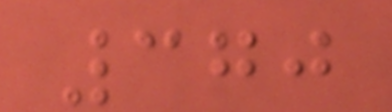370
